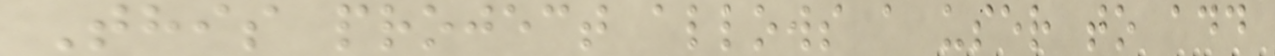This project allows a user to add
